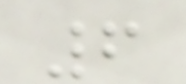6
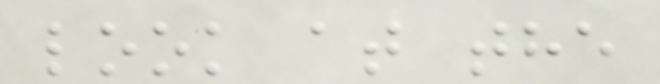look at the
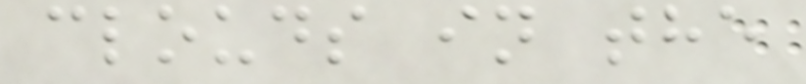clouds in the
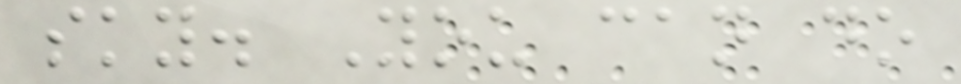sky. You can do
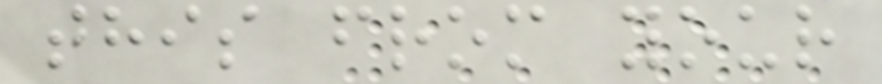this from your
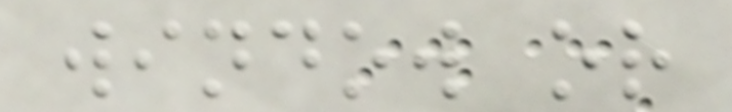window or
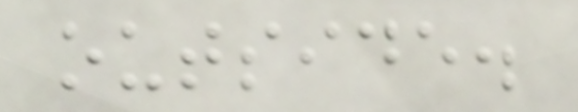outside.
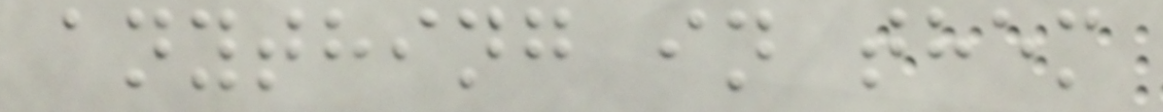anything in them
